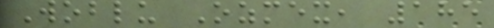Woblu Ozmex, 185
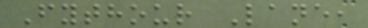Fythour Lane,
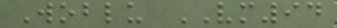Woblu VM94
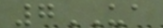7UA
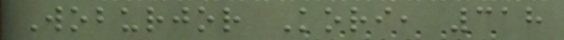Woburjor Kori, 318
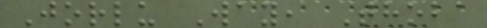Jorlu Way, Thoba
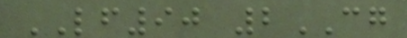LF90 2CG
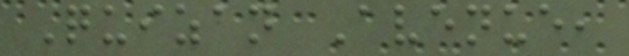Quizan Avenue,
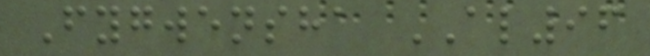Fygwensha AL96
